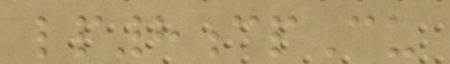lp8cpCu
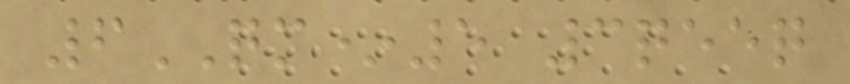6QM*5 3qeeq
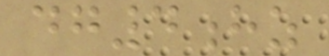dg4hz
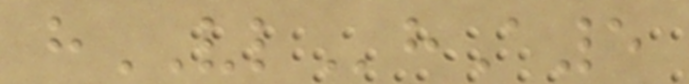hVLhA5
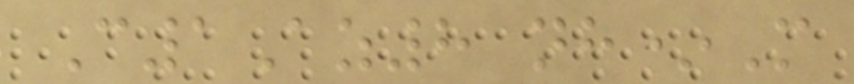C1Az8 nh*M
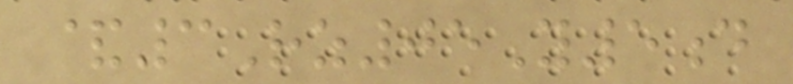&3Rz05Y5d
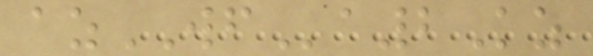azWFa2Kz
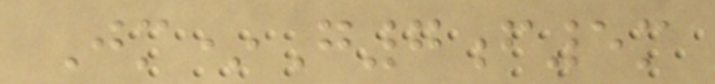Jm*G7f5m
